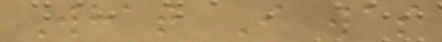What I was
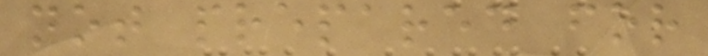not prepared for
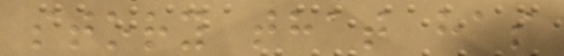story that has
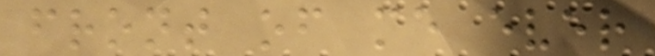front of me ever
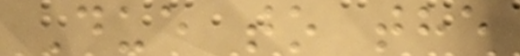Due to the
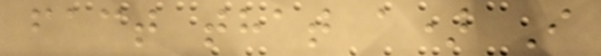fact that a) I
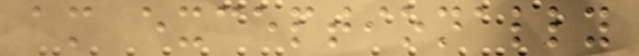am exceptionally
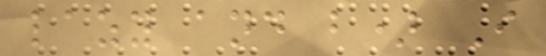lazy and b) I
